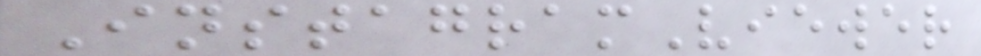InstagramViewer
